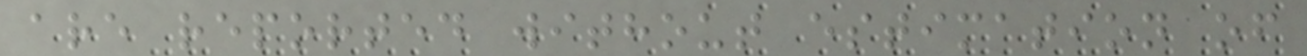are reported without estimation of
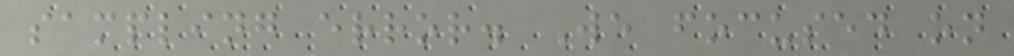sampling error. We focused on
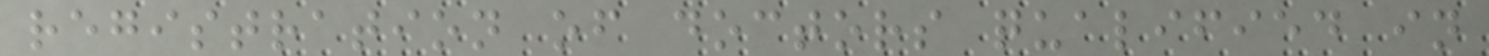registration of doctors qualified in
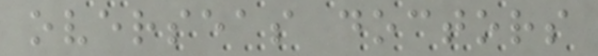overseas doctors
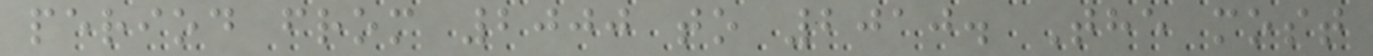period from 2000 to 2010. The most
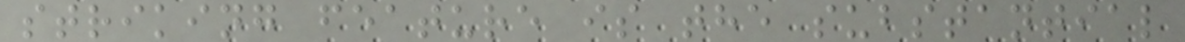striking feature is the substantial
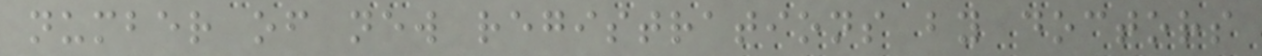number of new registrations by doctors
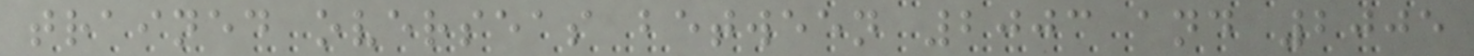trained overseas between 2003 and 2005
